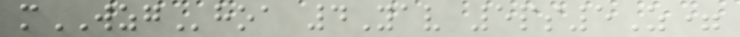mWZGhoa 4Yav 5ps5Z=
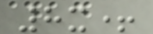8x+
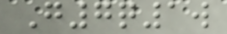G7q1w
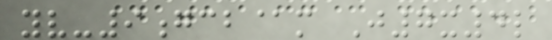yv-9gcb@m J7x4l
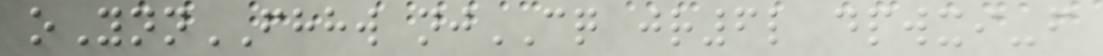oYnnFHHW njCQ jr6l dpwxi-f
